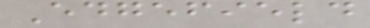Edgefield
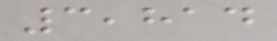3,814
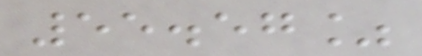55.57%
